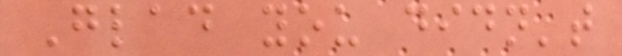Glad you didn't
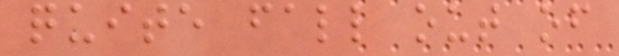quite fall out of
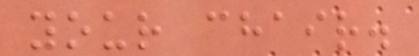your chair.
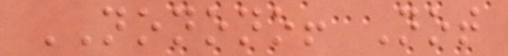NONONO! Not
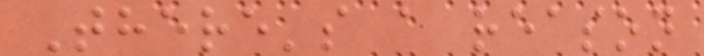There's a reason
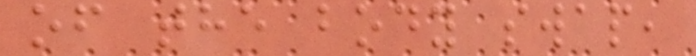of the body swap,
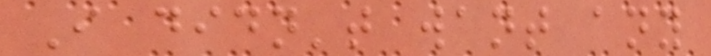I didn't want any
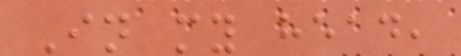In my head,
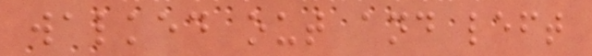walked out and left
